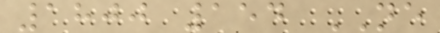1800 154 NE
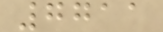7711
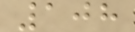108
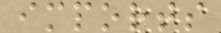imports
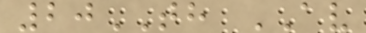20TH AV
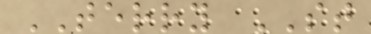TERRY ST
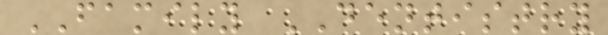FAMILY DENTISTRY
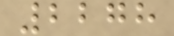2278
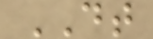DT
